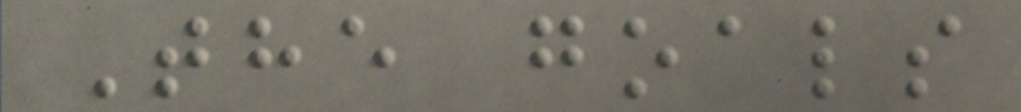The goals
